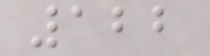122
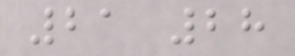21 28
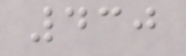430
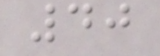40
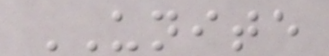UNITE
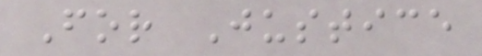For Justice
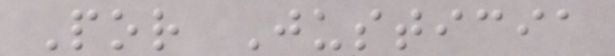Por Justicia
